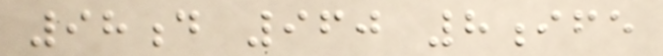98d 960 8ife
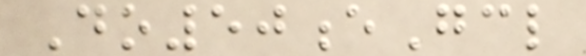Do50eGcl
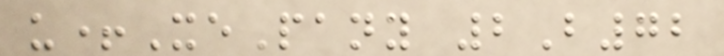u+XePany 2B72
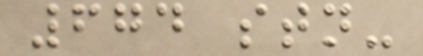674 stn-
